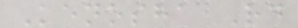Kenosha Rd
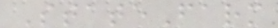StateFarm
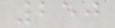250
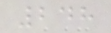248
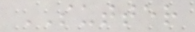SUTTER
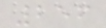256
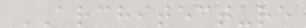ARCHITECTURE
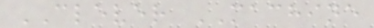CLEVER MACHINE
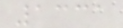1331
